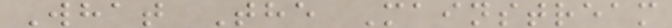What The Mainstream
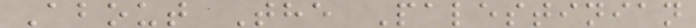About The Palestinian
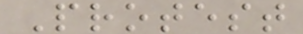Protest
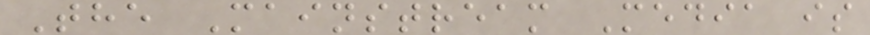The Mainstream Media is
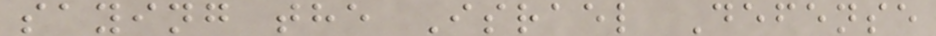saying the Israel Defense
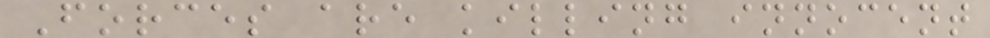Forces are killing innocent
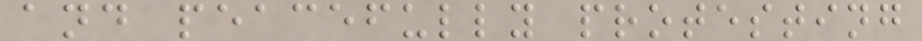and peacefully protesting
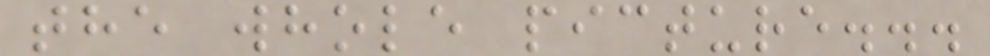the whole picture...
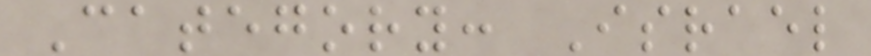Category: Israel
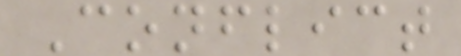Conflict
